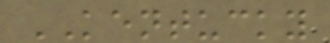KENTUCKY
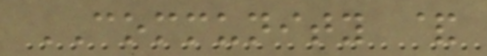COMMUNITY &
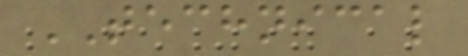TECHNICAL
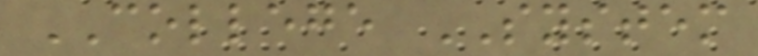COLLEGE SYSTEM
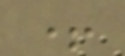+
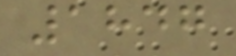1847
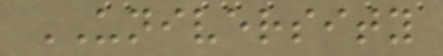UNIVERSITY
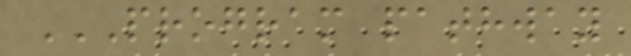PROGRAM PATHWAY
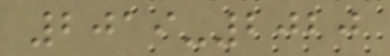2019-2020
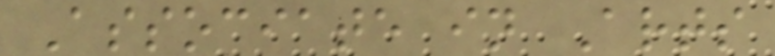Associate in Arts
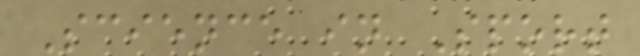Science in Sport
